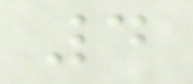4
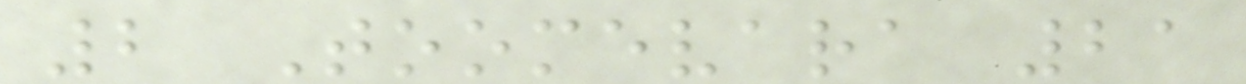2 Toomevara 21
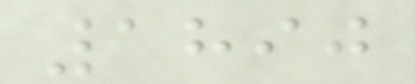1890
